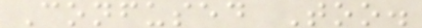Confused Too.
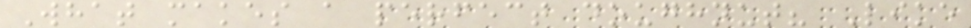What makes a perfect doughnut? Like
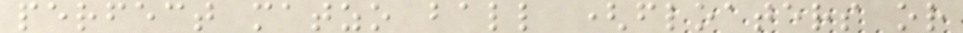perfect matzo ball (floaters or
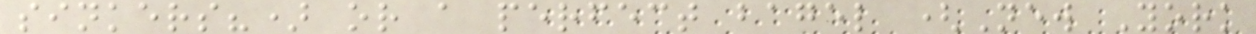sinkers?) or a perfect bagel (New York
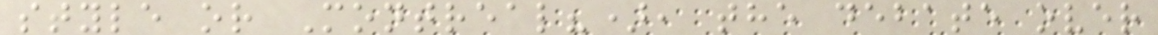style or Montreal?), the debate over
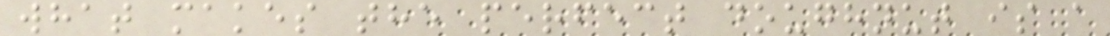what makes the perfect doughnut is a
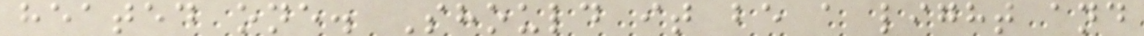heated one. Should it be a light and
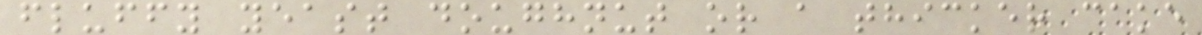fluffy yeast doughnut or a thicker cake
